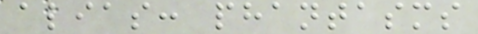alias: phantasms
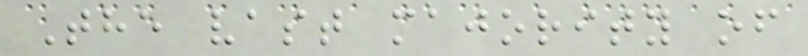The vast majority of
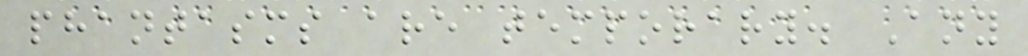phantasms are temporary. Any
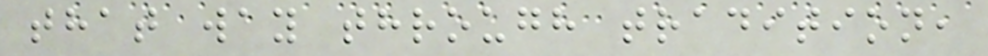that way through tradition,
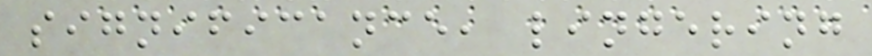significance, lingering
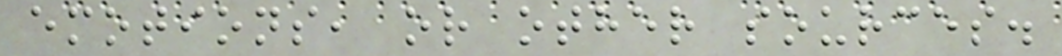emotions, or other sources.
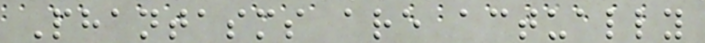Phantasms are actually
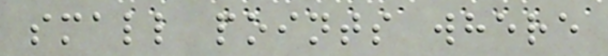small points where
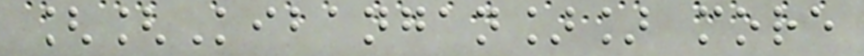[[Kibangan]] more
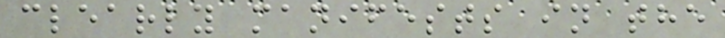clearly manifests in the
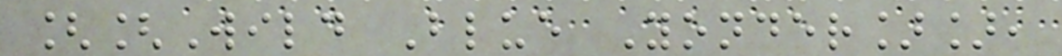[[Wild Blue Yonder]],
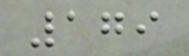179
